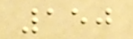150
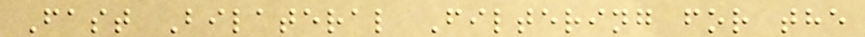Fast Bilateral Filtering for the
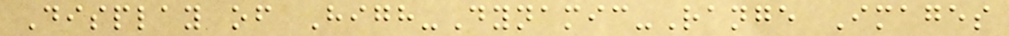Display of High-Dynamic-Range Images
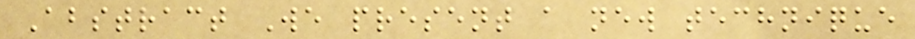Abstract We present a new technique
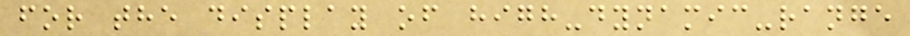for the display of high-dynamic-range
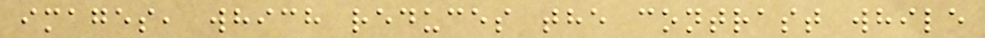images, which reduces the contrast while
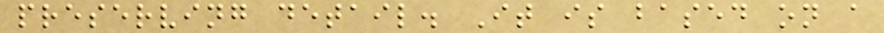preserving detail. It is based on a
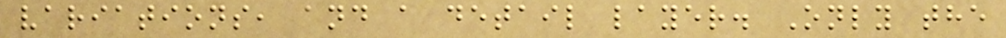variations, and a detail layer. Only the
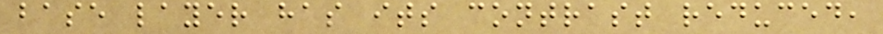base layer has its contrast reduced,
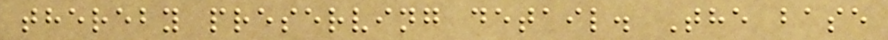thereby preserving detail. The base
